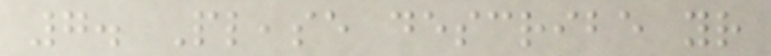7. Please describe your
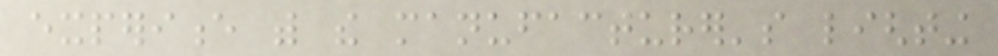experience with the manufacturer's lighting
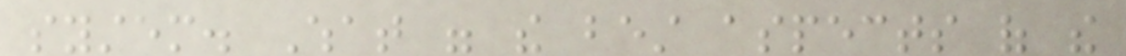system. What were the best aspects of the
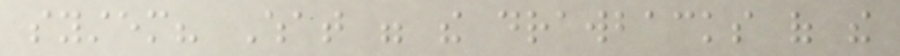system? What were the drawbacks of the
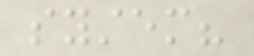system?
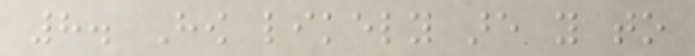8. How likely are you to
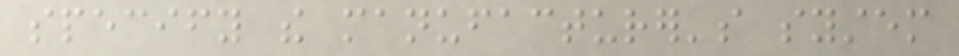specify the manufacturer's system
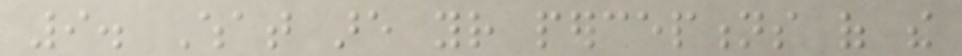9. What are your perceptions of the
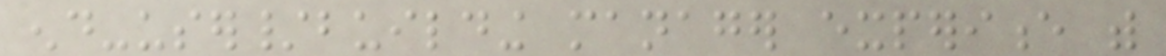end-user/building manager experience with
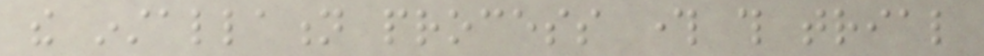the installation process through this trial
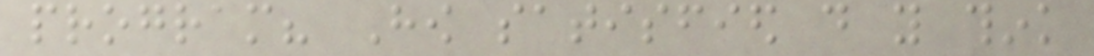program? How satisfied do you think
